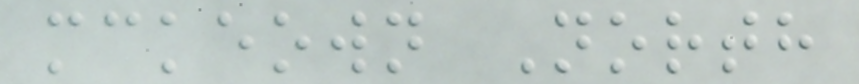mckeown North
